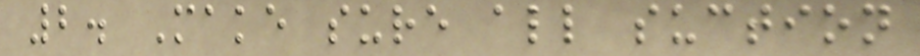2. Make sure all suction
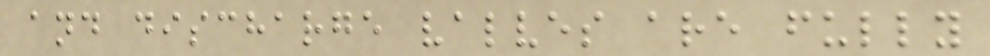and discharge valves are fully
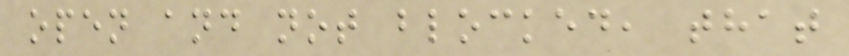open and not blocked, that
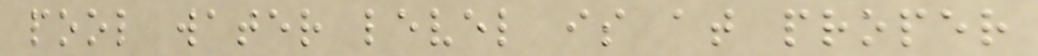pool water level is at proper
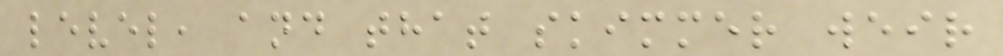level, and that skimmer weir
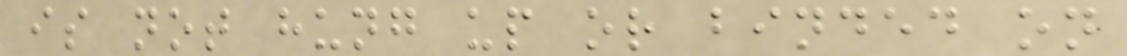is not hung up or binded on
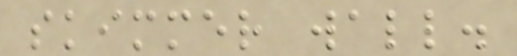skimmer wall.
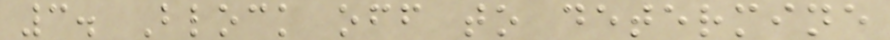3. Block off to determine
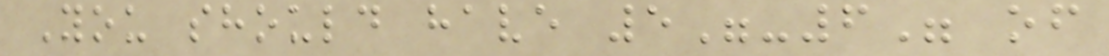You should have 5"-6" of
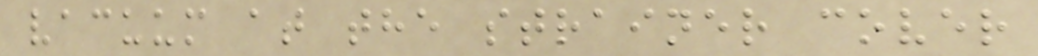vacuum at the strainer cover
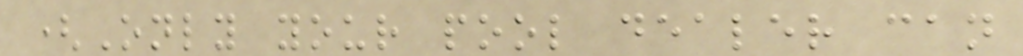(Only your pool dealer can
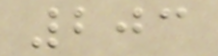203
